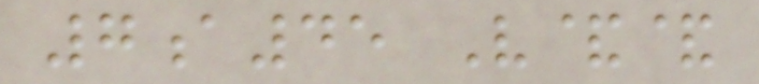7a45 V&&
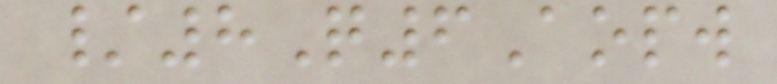/8Q6Aopw
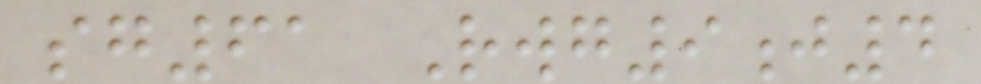sg61 Rwg9j4
